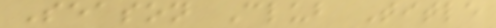Season Club Title
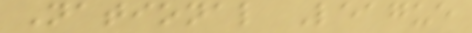National League
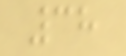38
